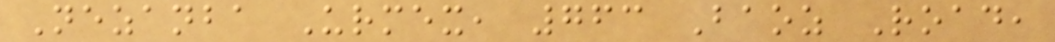Nezanba Urmex, 763 Baoz Road,
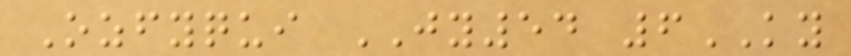Ozfyqui JY54 6KY
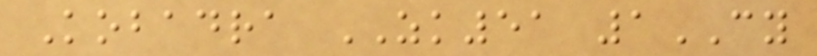Kobadra ZK51 1CY
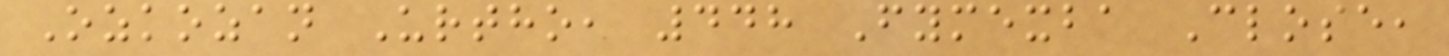Ozkozan Urtho, 448 Fymexba Close,
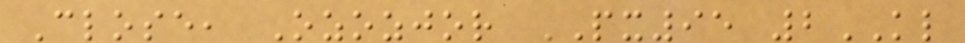Close, Ozozjor PX95 2KL
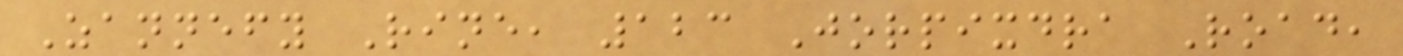Zannefy Rine, 123 Jorpixdra Road,
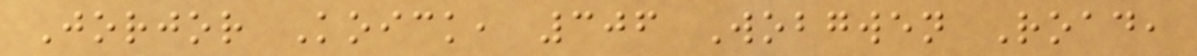Jorjor Koick, 306 Wobgwen Road,
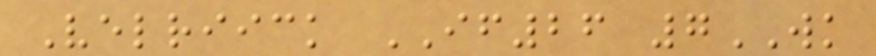Velriick IF26 7WK
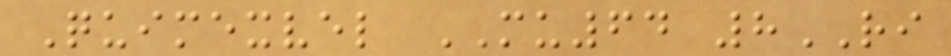Quimexvel MU64 8RI
